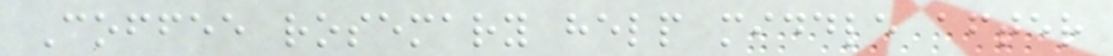Coffee rosemary help middle after
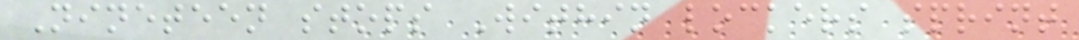Nineteen stops Within lockers sprint
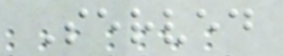Served
